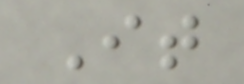It
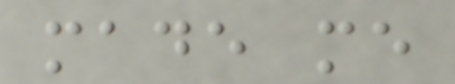made me
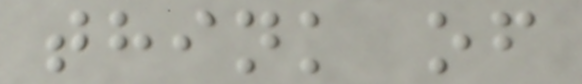think of
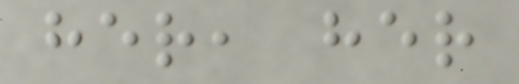her, her
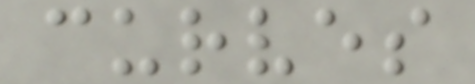curves
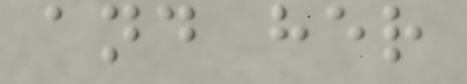and her
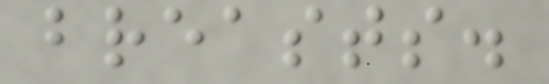breasts.
